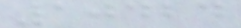10424
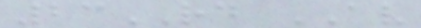23RD AV
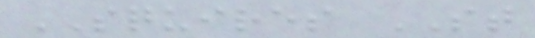SQUIRES ST
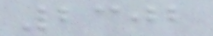2302
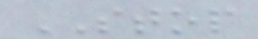STOP
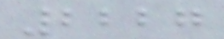2227
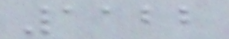1122
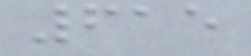615
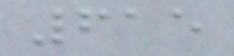615
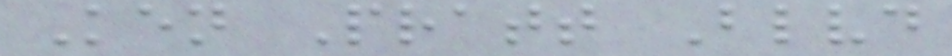Ken Pratt Blvd
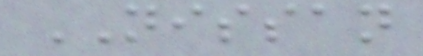NISSAN
